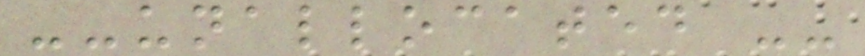--unallocated --
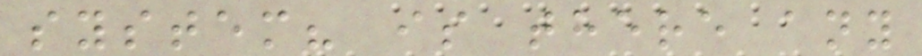system? is there any
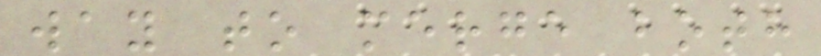way to merge both
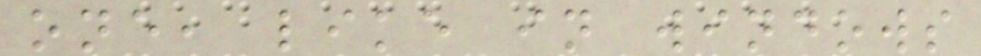one, like in windows
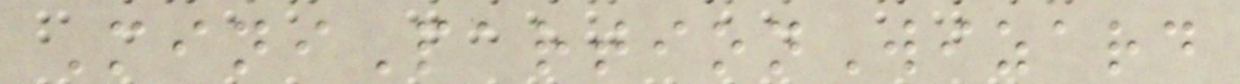MiniPartionWizard
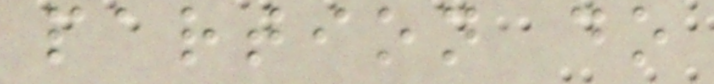partion do
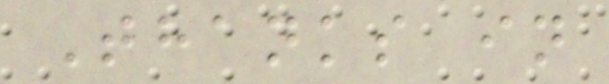Thanks in
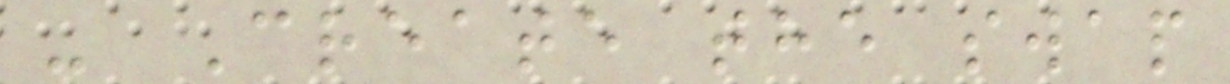- Create the swap
